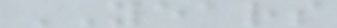YEARS
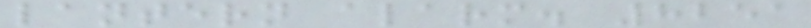lantern alarm. 8251
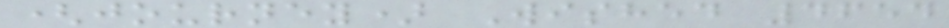(journey) Wished 4654
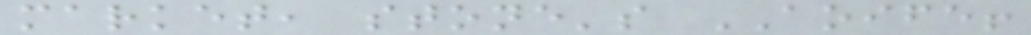market, stone's AOIFE!
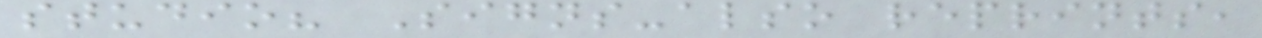studio? Signs-also reprints,
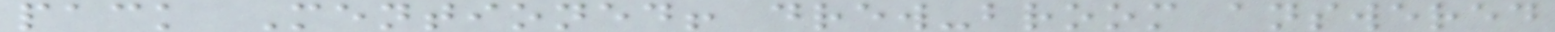pack Mentioned! drew-broom answered
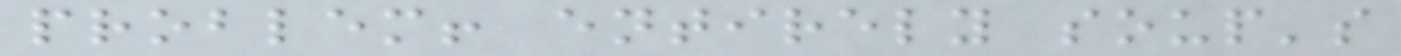problem! entirely soup's
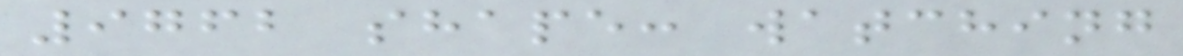9762 shape: watching
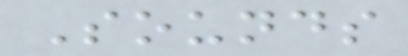Sounds
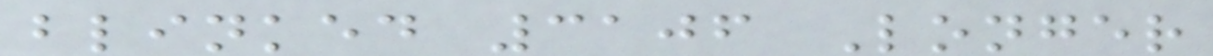blinked 3106 Longer
